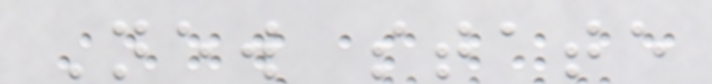New state
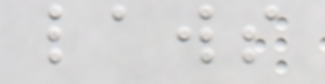laws
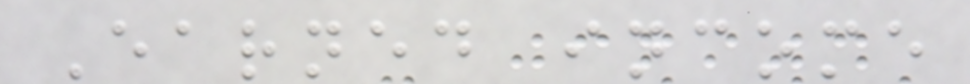Earned income
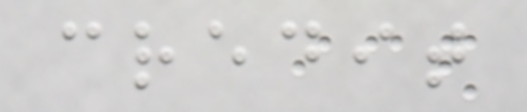credit
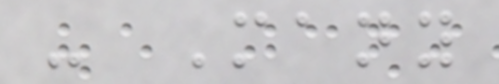- Many
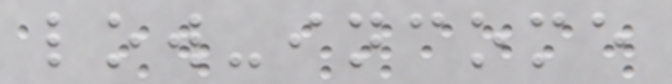low-income
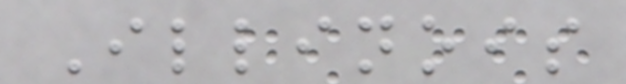Illinois
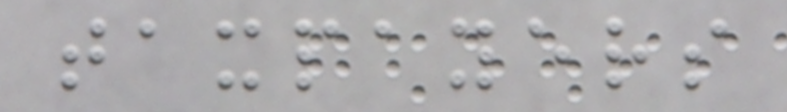taxpayers
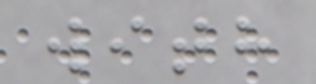with
